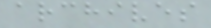archives
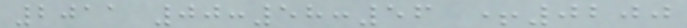2011 00:58:56 +0200
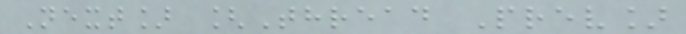Next] [Thread Prev]
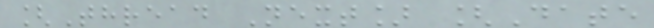[Thread Next] [Date
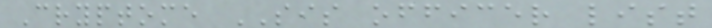Cryptome SIS officer list
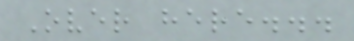Over here...
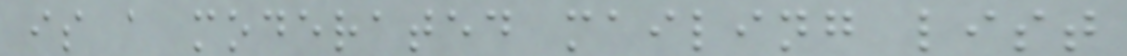is a moderated mailing list
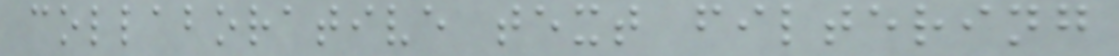collaborative text filtering
